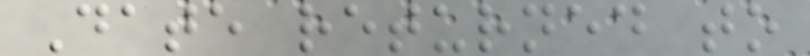Date returned to
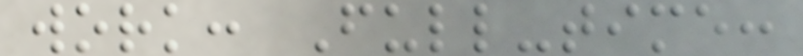work: Full-time:
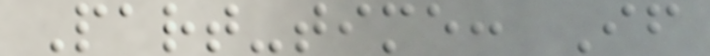Part-time: If
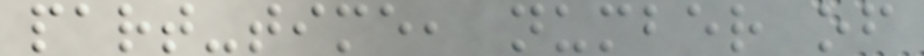part-time, number of
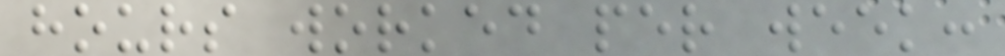hours worked per week:
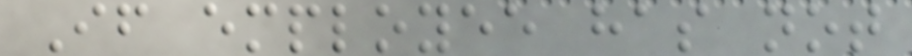If employee has not
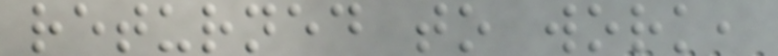returned to work,
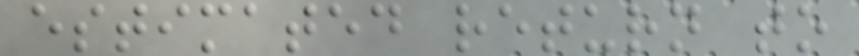estimated return to
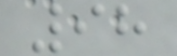98
